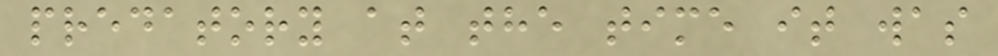predatory at the time it was
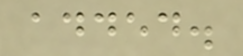added.
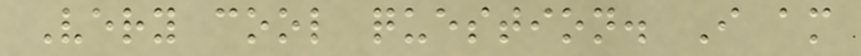Very cool question. I am
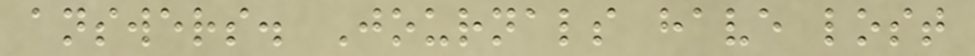answers. Journals have lost
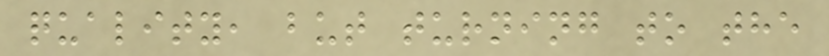quality, but turning to the
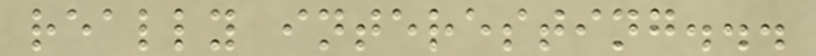really interesting...
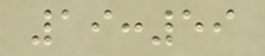19:59
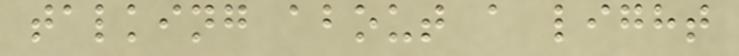talking about a light
